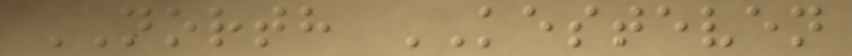NORTH KESTEVEN
